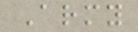Army
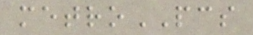metroPCS
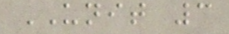UNIT 3
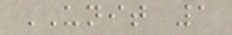UNIT 1
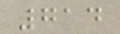714
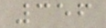356
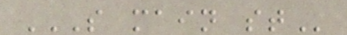S MAIN ST
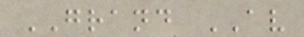GRAND AV
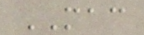MAC
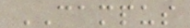CAMPUS
